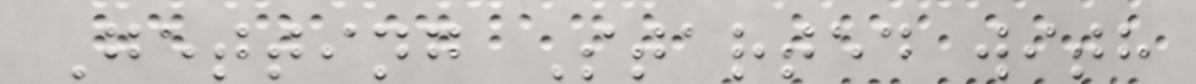Getting Started with
